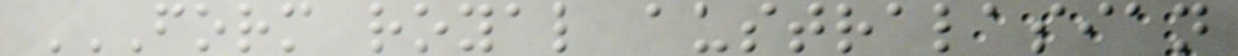FORM ROYAL AUSTRALASIAN
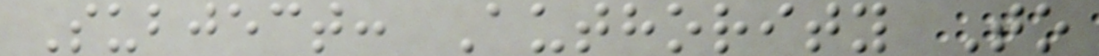Subject: Authority To
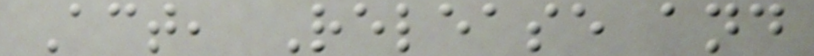Act, Release and
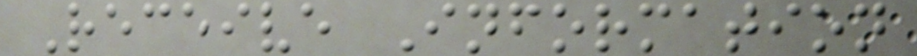Receive Information
